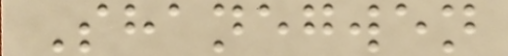Shanegwen
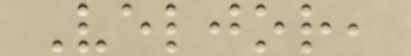Veljor,
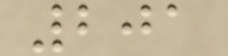201
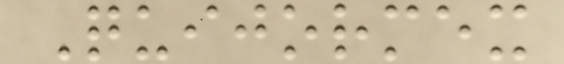Quijormex
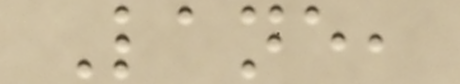Lane,
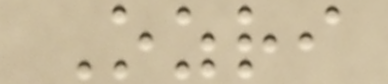Ozri
